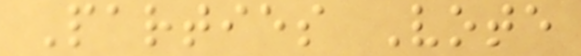Parties Vote
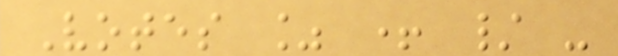Votes % + / -
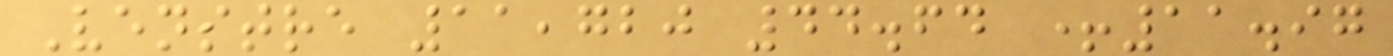Venstre 11,720 44.64 +11.97
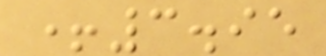+3.95
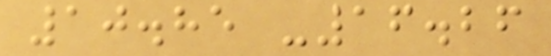10.85 -16.26
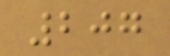207
